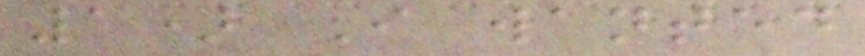1) I wanted
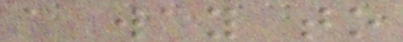a way to
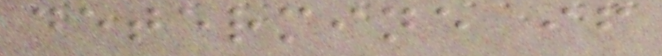determine if
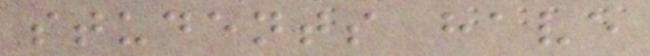students have
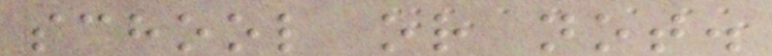school or not.
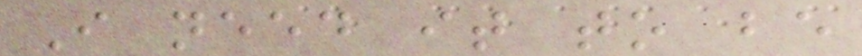I need it to be
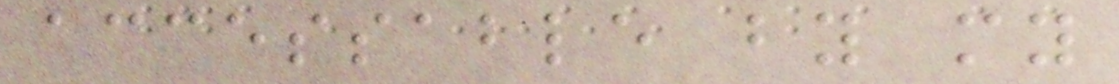accessable by my
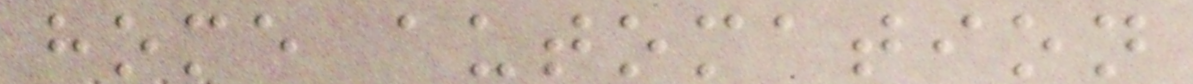home automation
